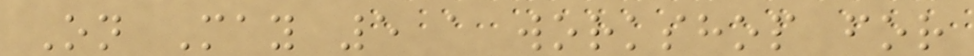On May 5 a workshop for
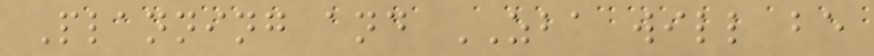Planning and ZBA will be
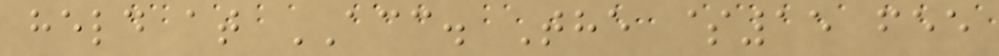held at ACC. The $15 fee
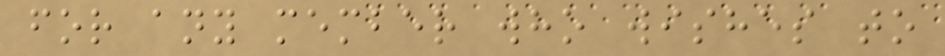for any member who wishes to
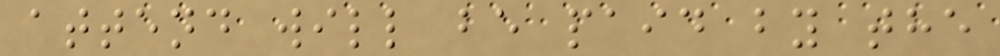attend will be paid by the
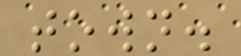town.
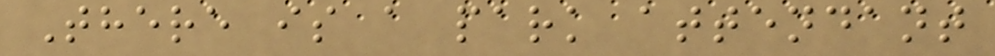There is a park attendant
